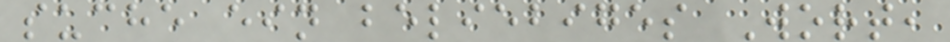suche ein beliebiges Wort,
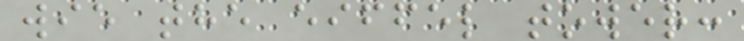wie the eiffel tower:
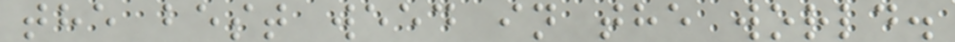the best weed in the world.
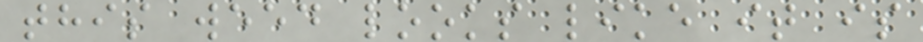this weed looks like it is
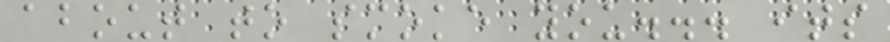about to smoke you... its
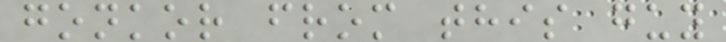gonkor from this guy
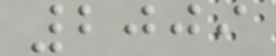2009
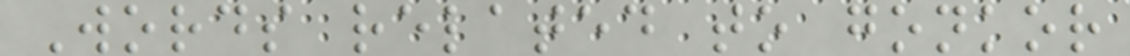Words related to gonkor
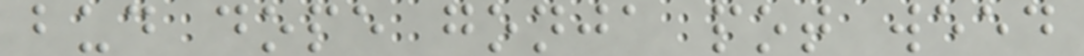bud dope gonja pot weed
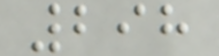298
